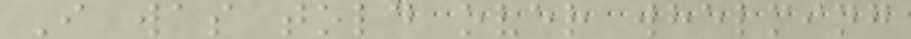I was told over whelming
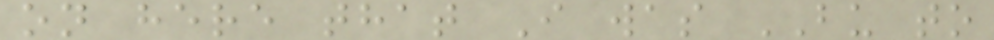on here that I was BU to
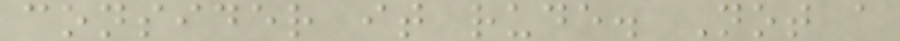consider it rude. Not a
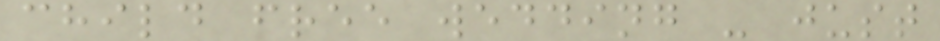child free wedding - just
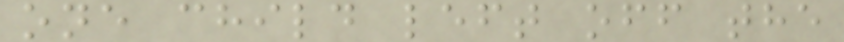one child left off the
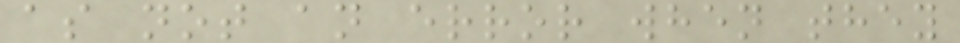as not an error when they
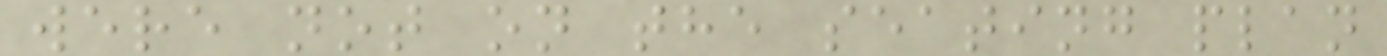were not on the seating plan
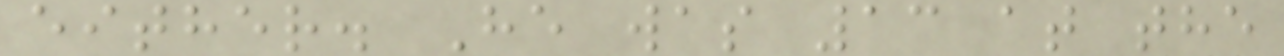either. He was 13 at the
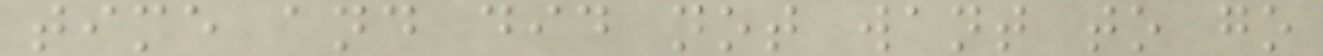time and did not want to go
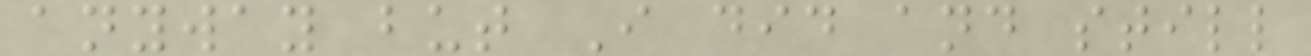anyway but I did and still
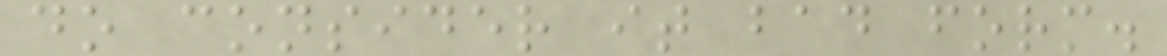do consider it bad form.
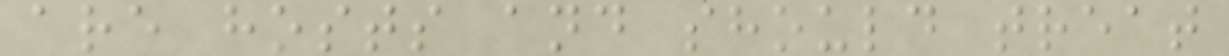are hosts and should treat
